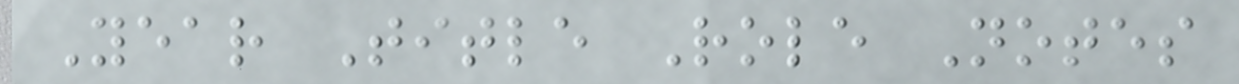Year Title Role Notes
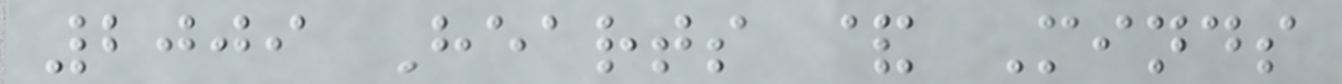2009 Hearts & Minds
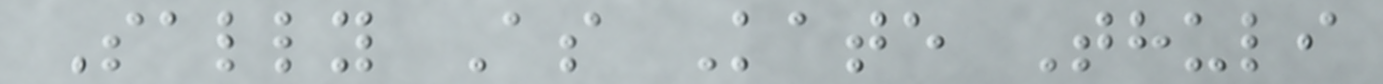Sally As Kate Thuli
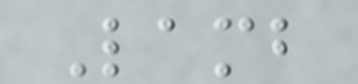Lamb
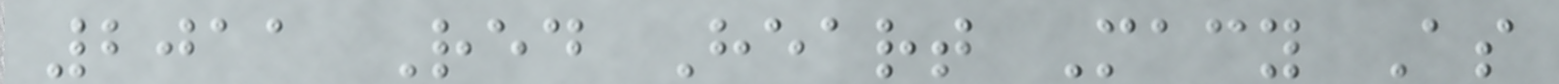2011 Red Heart Macy As
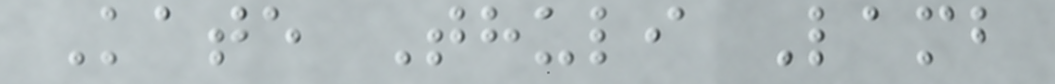Kate Thuli Lamb
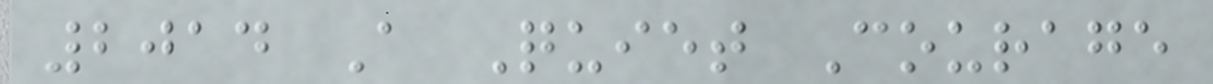2014 A Quiet Courage
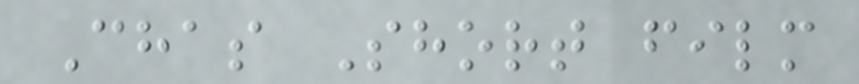Chas Short film
